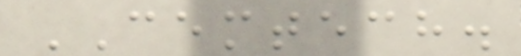CEMTECH.
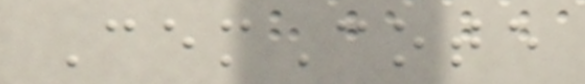CemCote
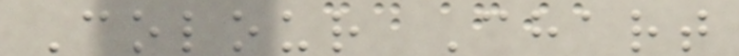Colour Chart
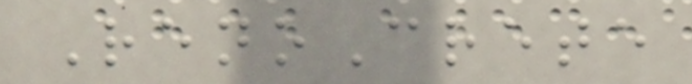RenoCrete
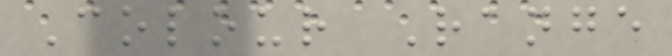Colour Range
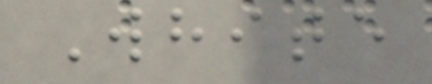White
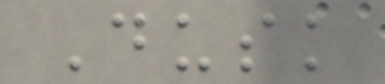Dusk
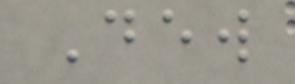Dew
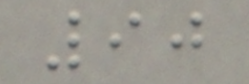90
